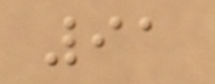91
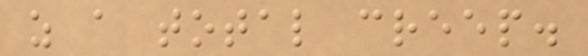as a total creep.
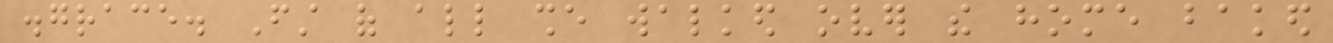disgrace. First of all she walked over the home baked
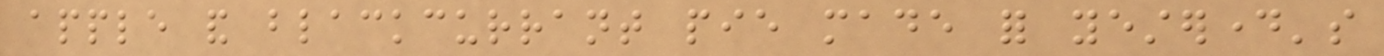apple and blackcurrant pie made for yesterday's
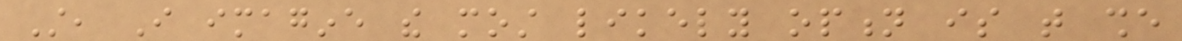Still, I imagine the most likely option is that she
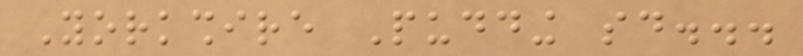Yorkshire Pudding said...
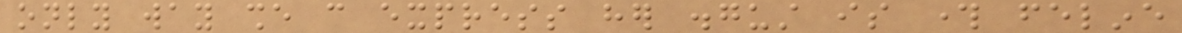only way she can express her disgust is through feline
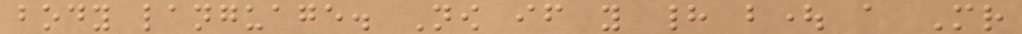body language. Now if you had bought a Mr
